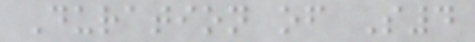Duration of S4
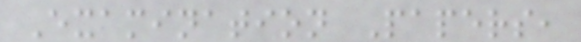Examination Papers,
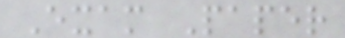Exam Paper
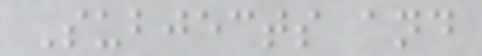Subjects and
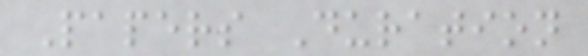Papers Duration
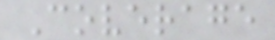Coverage
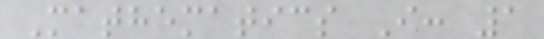Mathematics I: 1
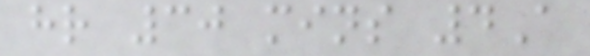hr 30 mins 4A
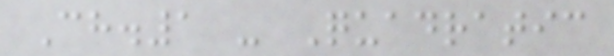Ch.1 - Quadratic
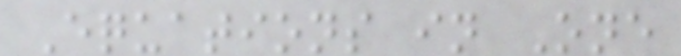Equations in One
